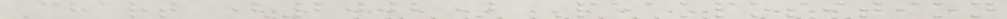Chart (2002) Peakposition
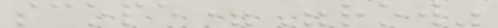scope="row"
